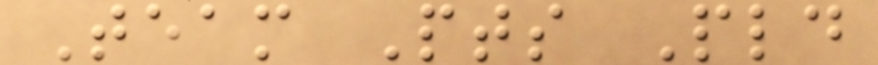Team Pts Pld
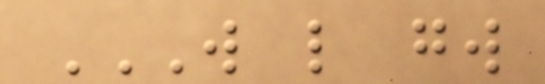W L GW
